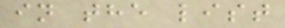in the list
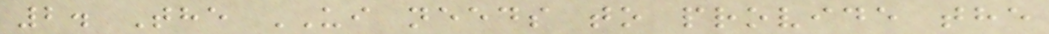2. The UI needs to provide the
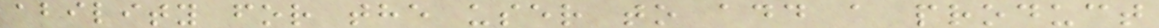ability for the user to add a product
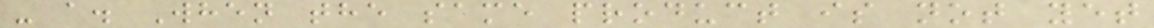- a. When the same product is not yet
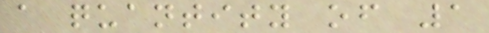a quantity of 1
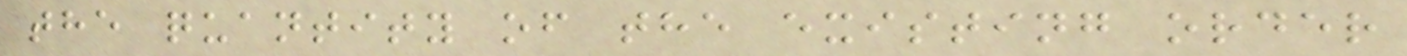the quantity of the existing order
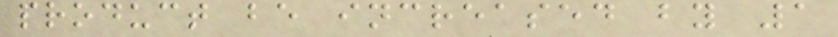product be increased by 1
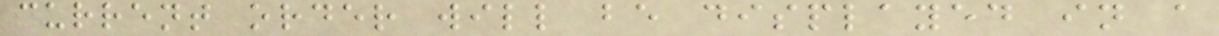current order will be displayed in a
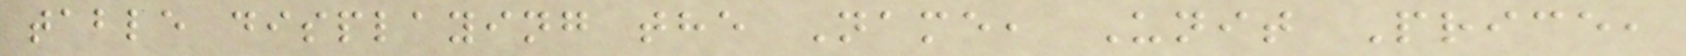table displaying the Name, Unit Price,
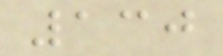130
